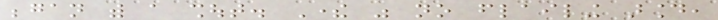began with a shout. There was no flailing around,
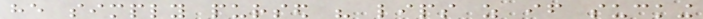he simply pursed his lips as if sucking
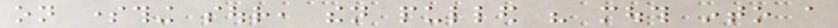on something sour, then pulled his mouth into a
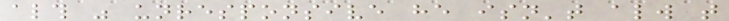although was unresponsive he isn't always that
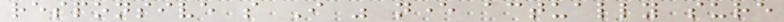responsive so I was never actually sure
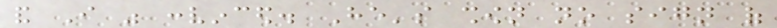and I was convinced. He's shown no sign of
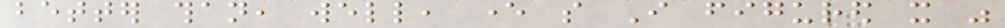better than, well, ever so I figured it was
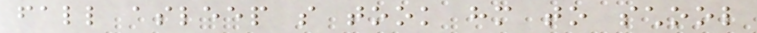fall asleep so took him to school
